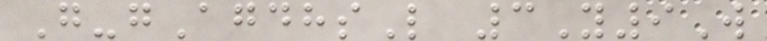G-gAgdhsL 3Y9W
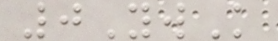0YwK
